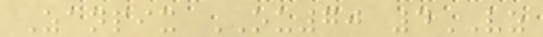Zanpix OU70 4VZ
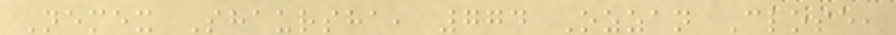Nemex Shaursha, 774 Ozzan Close,
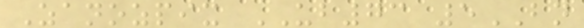Zanozpix UB73 5BN
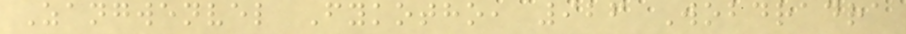Zangwenvel Fykotho, 926 Wobdradra
